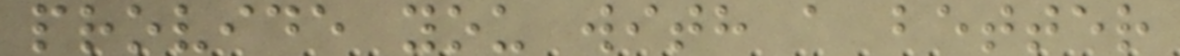provide you with a better
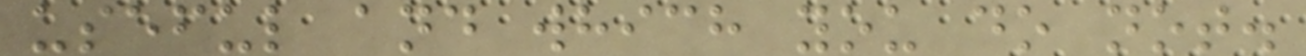useful and which you do not.
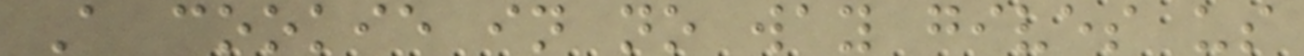A cookie in no way gives us
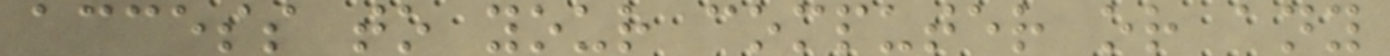access to your computer or any
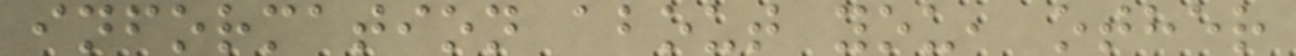information about you, other
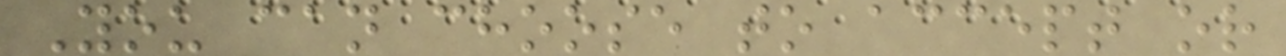You can choose to accept or
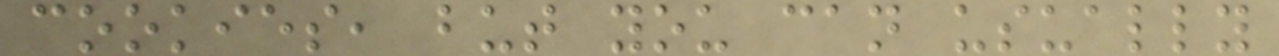cookies, but you can usually
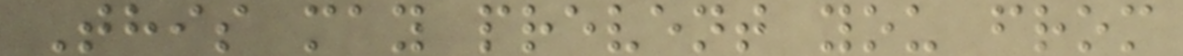This may prevent you from
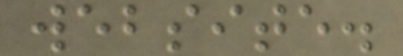website.
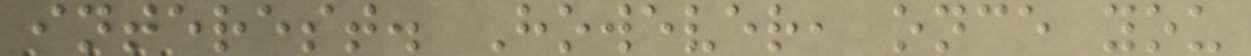interest. However, once you
